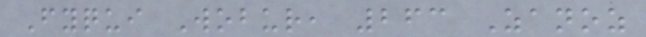Fyqui Wobur, 263 Zanoz
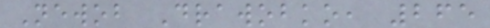Newob Drawobko, 265
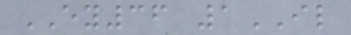EY36 1IL
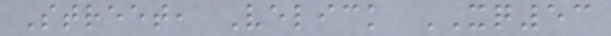Street, Velick XQ53
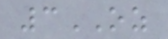3OZ
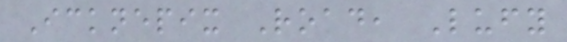Icknepix Road, Lufy
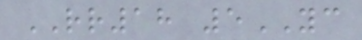RR18 5YC
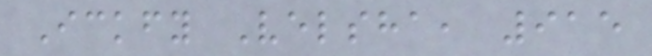Ickfy Velsha, 915
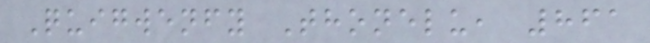Quigwenfy Thonelu, 861
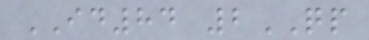ID84 2QP
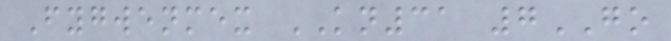Fygwenmex KN31 7GO
